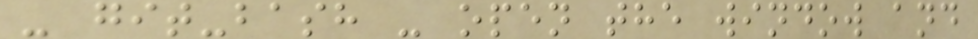- git-bash - open the window and
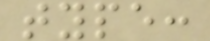type:
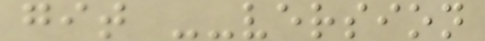git --version
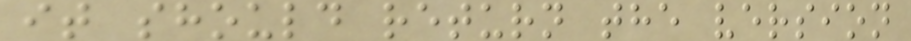it should return the version
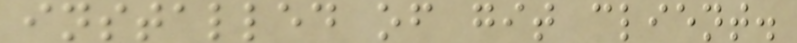installed of git client.
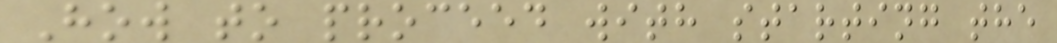How to proceed with starting the
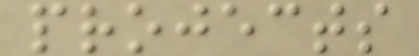projects
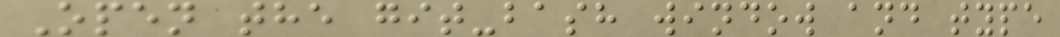Open the git-bash window and type
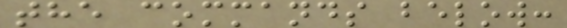the commands below:
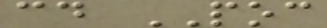cd POC
